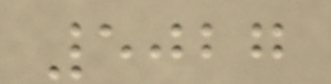5027
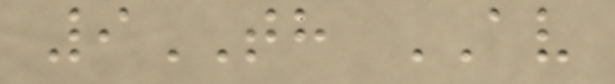9TH AV
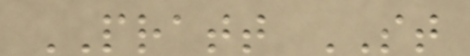PRATT ST
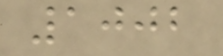1002
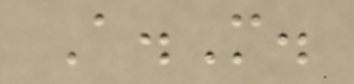A.M.
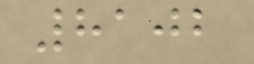8102
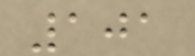101
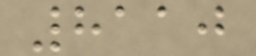8110
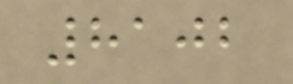8102
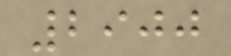2900
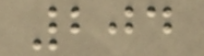204
